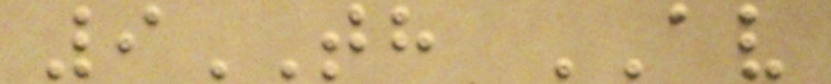9TH AV
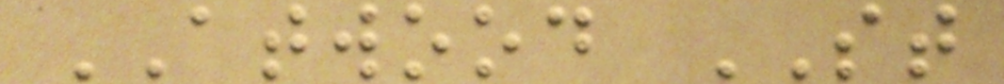ATWOOD ST
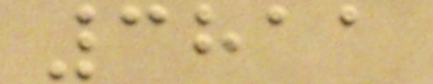3811
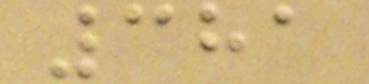381
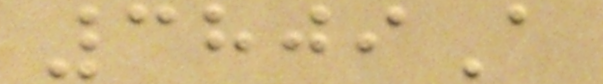3809A
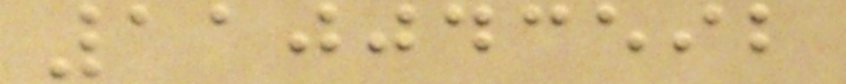110043592
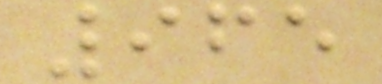965
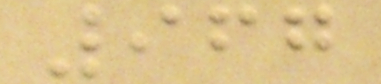967
